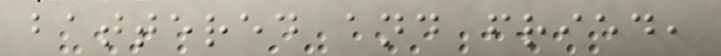battered and fried,
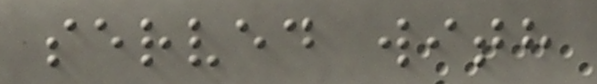served with
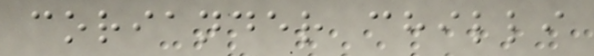coriander chilli
